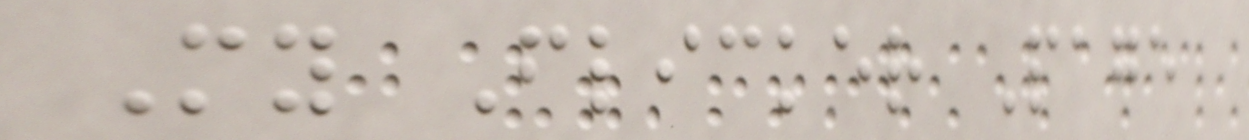My Flicker Page
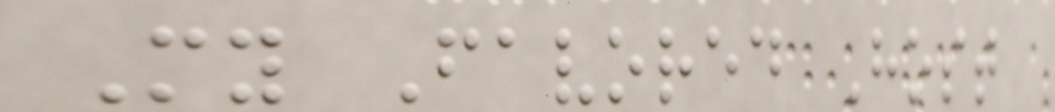My Favored Host
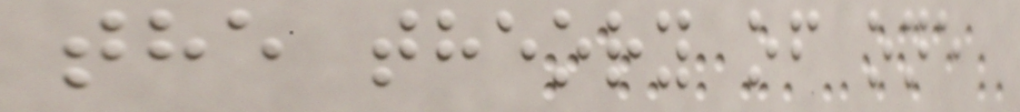the theory of one
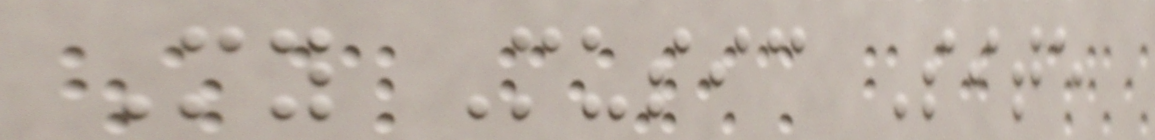My Music Site
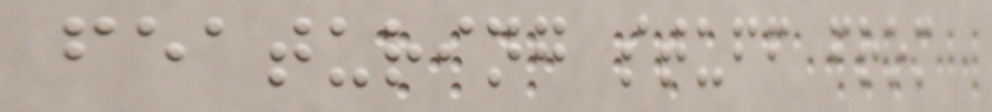featuring stuff from
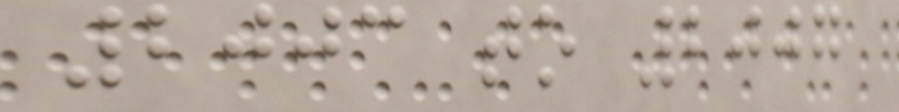2003 to 2007
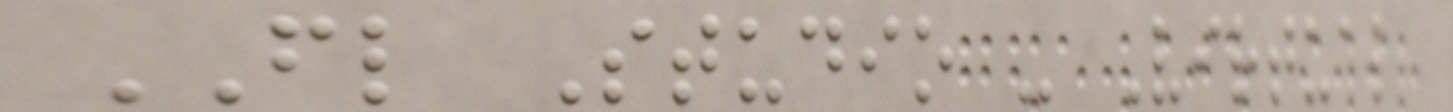FL Studio - Virtual
